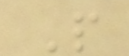P
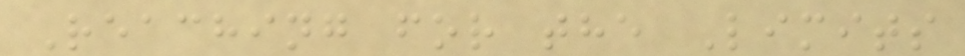Reaching for the Limits
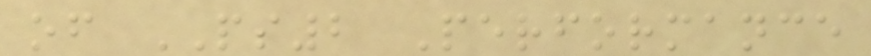of PS2 Performance
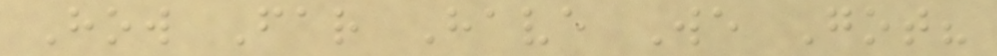How Far Have We Got?
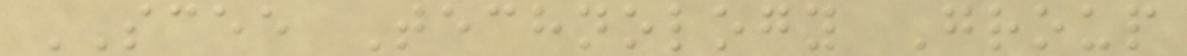SCEE Technology Group
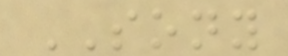SONY
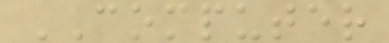COMPUTER
